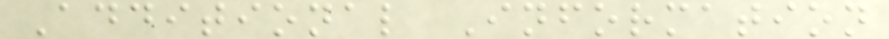Additional Information
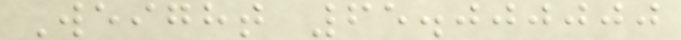Weight 65.000000
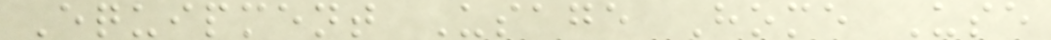Equipment Usage Home Use
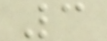3
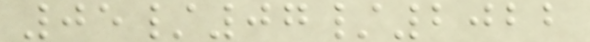05/07/2022
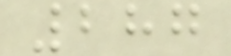287
